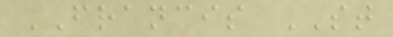FRANCIS ST
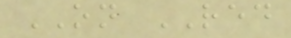ON RED
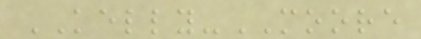KELLY-MOORE
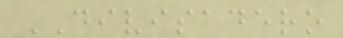DIVISADERO
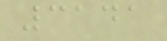3141
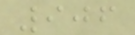906
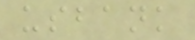usbank
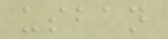usban
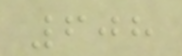608
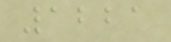1221
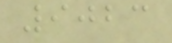9023
